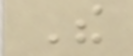The
